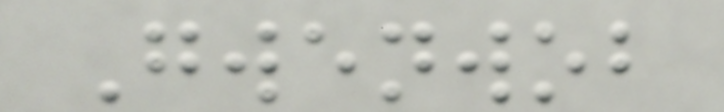Gwenwob
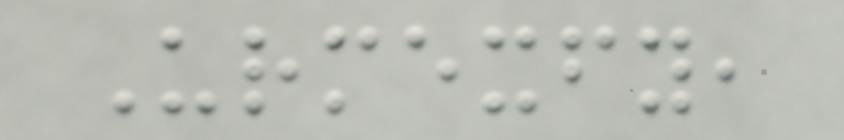Urmexfy,
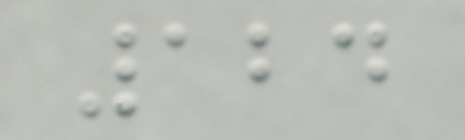124
